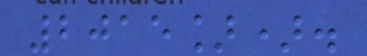2015]).
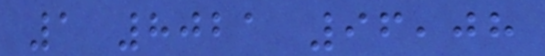1 8021 96,08
